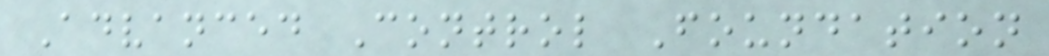Advanced Control Foundation
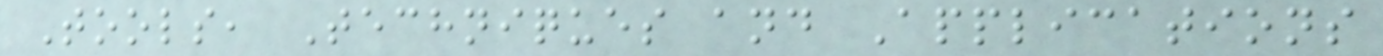Tools, Techniques and Applications
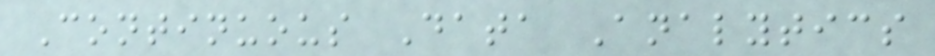Continuous Data Analytics
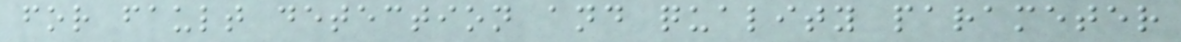for fault detection and quality parameter
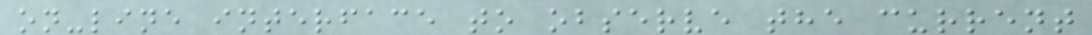on-line interface to observe the current
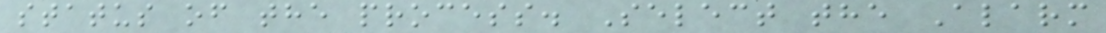status of the process. Select the Alarm
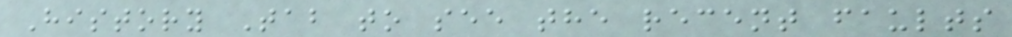History Tab to see the recent faults
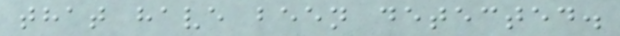that have been detected.
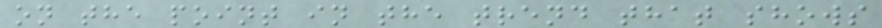on the point in the trend that shows
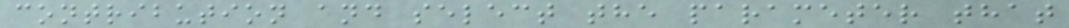contribution and select the parameter that
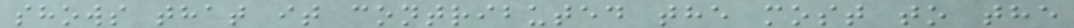shows that it contributed the most to the
